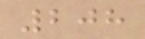208
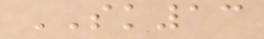SK13
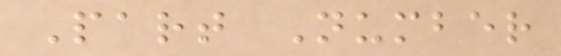Part Number
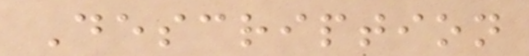Description
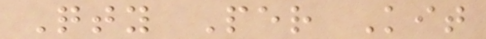Qty Per Kit
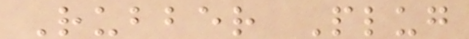Rubber Plug
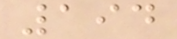194
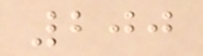200
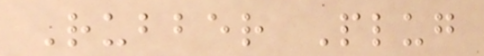Rubber Plug
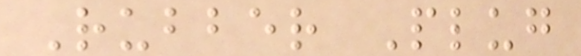Rubber Plug
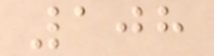108
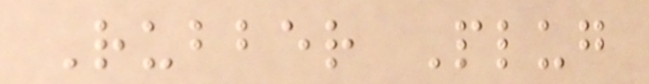Rubber Plug
